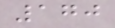170
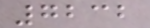7232
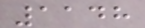1148
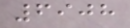6908
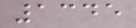1345
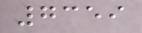7359
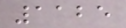1125
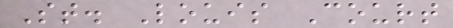St. Louis Court
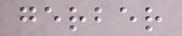gerber
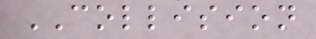COLLISION
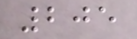205
